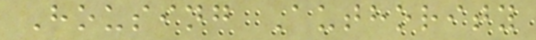Housing Authority
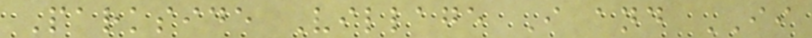Parkside Village I and II
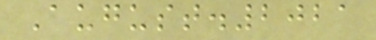August.2021
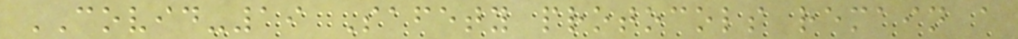COVID-19 Safety protocols remain a
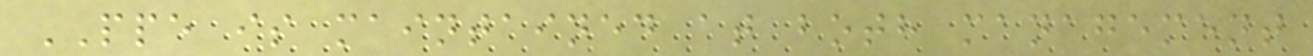PPE is maintained at both management
